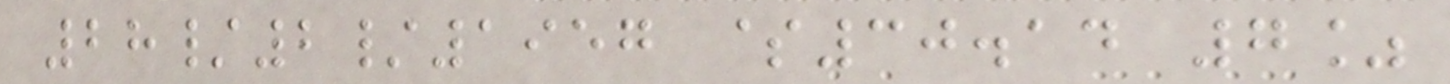28/2/1957 $30.14 7%
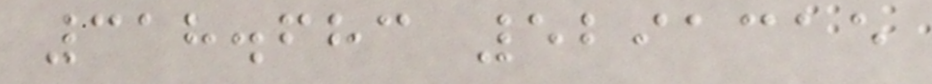318.683 5291315
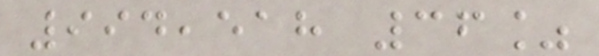994,518 36%
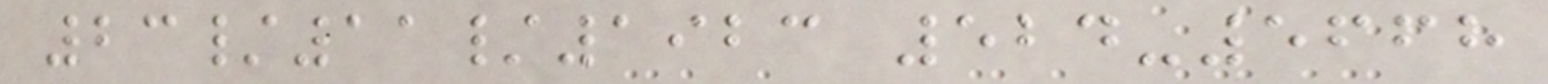23/11/1923 524-5668
